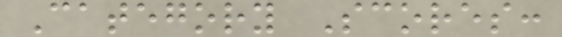Category Scores:
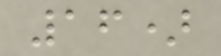16)
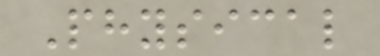Physical
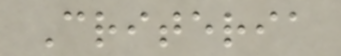Criteria
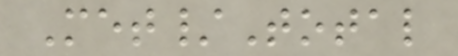Met/Total
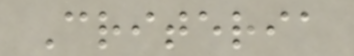Criteria
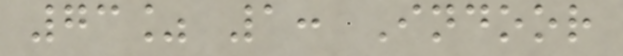73% 1: Indoor
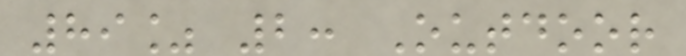89% 2: Outdoor
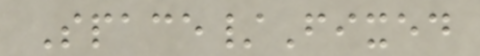Space/Fixed
